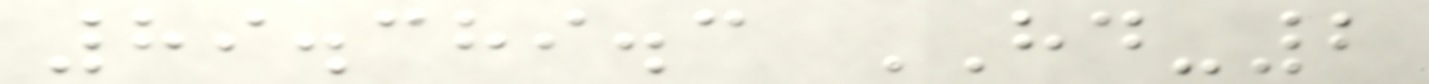89.389.3 HD-2
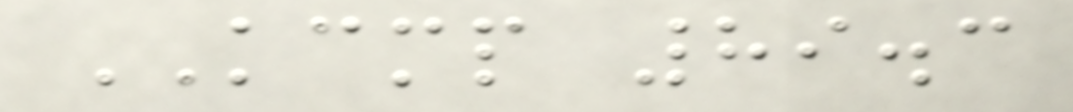KCMP 89.3
